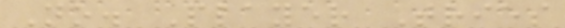No. Player Tries
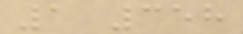1 358
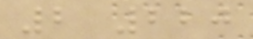2 220
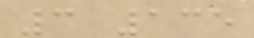3 135
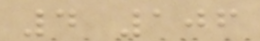4 106
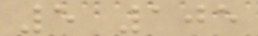5 105
